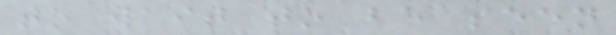to wait to be seen
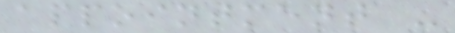appointment -
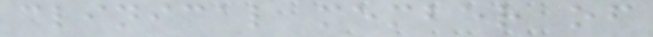clinical member of
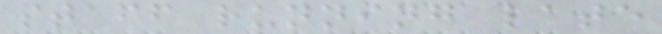staff running late
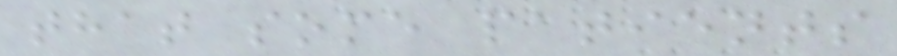that some patients
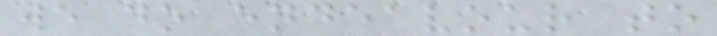we do endeavour to
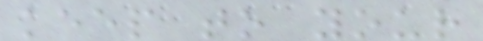keep to your
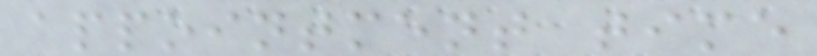appointment time
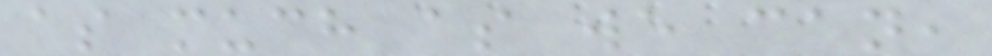as much as we can,
